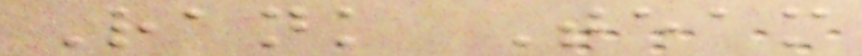Rank Team
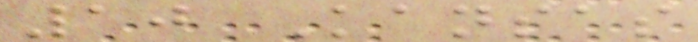10 Kansas
